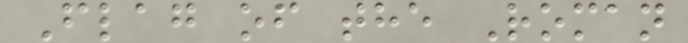Flag of the Roman
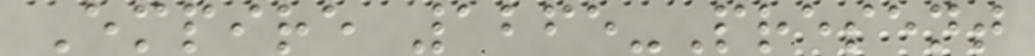Empire 1265-Present
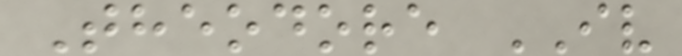Theodore IV
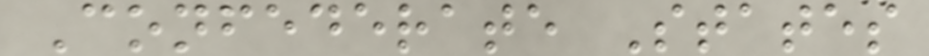Confederate States
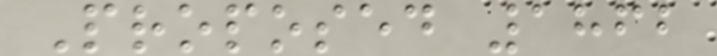Proposed 1862
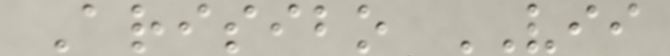Arisibo VII
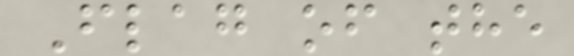Flag of the
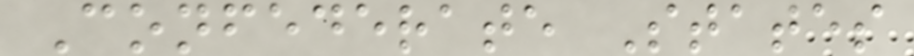Confederate States
